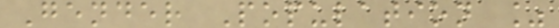Gender Population %
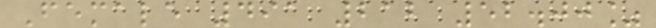Female 491 212 52.00%
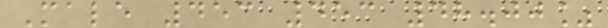Male 453 453 48.00%
